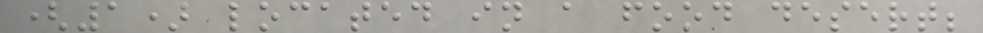(1) located in a food desert;
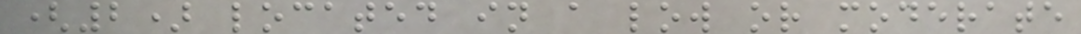(2) located in a low or moderate
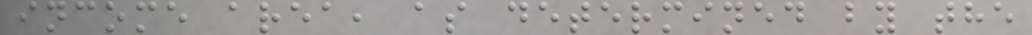income area, as determined by the
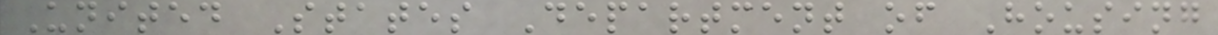United States Department of Housing
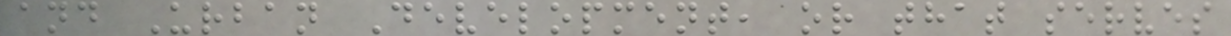and Urban Development, or that serves
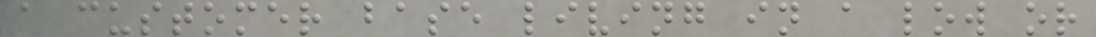a customer base living in a low or
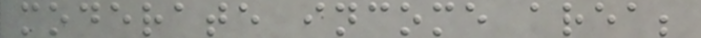moderate income area;
